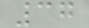37
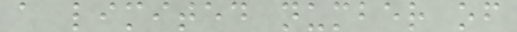a limited number of
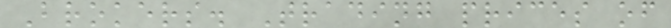Brokers. Trading prices of
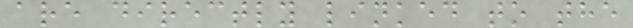are directly linked to the
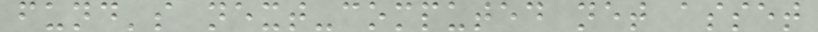fund's next-computed net asset
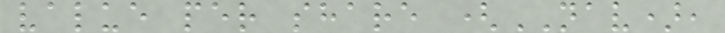value per share (NAV),
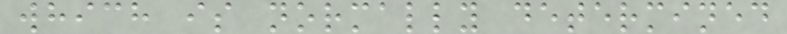which is normally determined
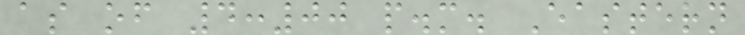as of 4:00 p.m. Eastern
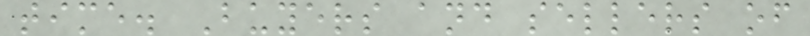time. Buyers and sellers of
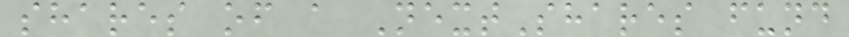shares of a NextShares fund
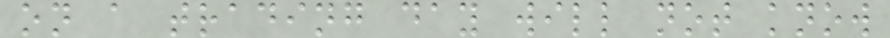on a trading day will not know
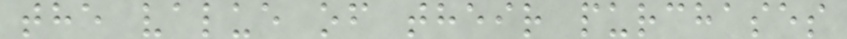the value of their purchases
